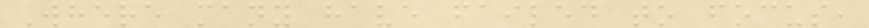Where many have failed to focus,
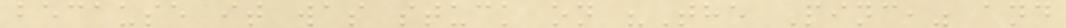because it was stuck on "The Pinc," and
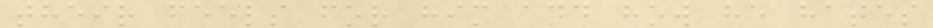their feels for him and how he hates
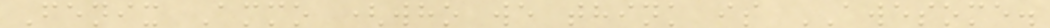Fenix Ammo (who we think is AWESOME.
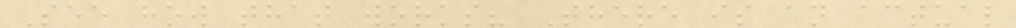See how that works? There is an actual
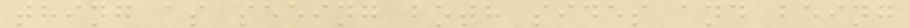thing as seeing both sides and being
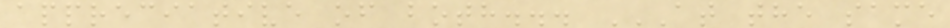appreciative of both... AT THE SAME
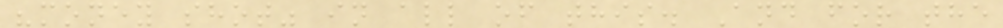"money shot" in all of this. And for the
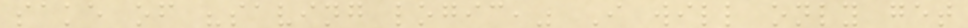sake of "saving logic," I will only get
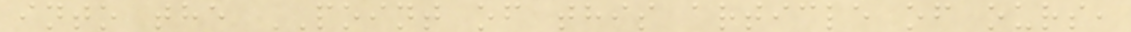into the POINT of this article of ours,
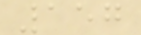157
